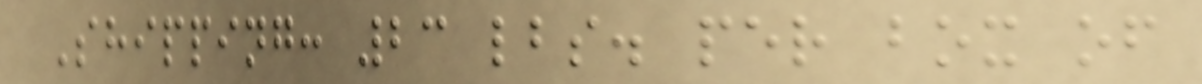Shipping: 23 lbs. per box of
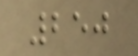250
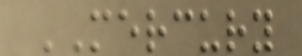MERCURY
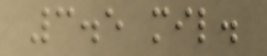3.5 mil.
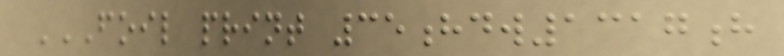FOIL PRINT 35HDW1317H
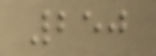250
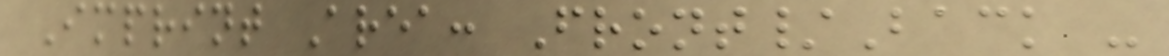Imprint Area: Front/Back -
